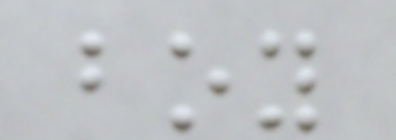boy
